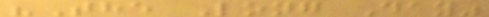"The Long Day"
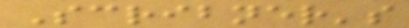Scribner's
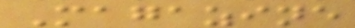Magazine
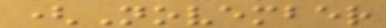(November
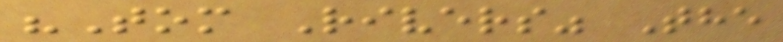"Tom Rivers" The
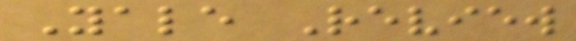Yale Review
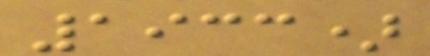1933)
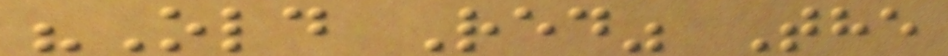"Old Red" The
